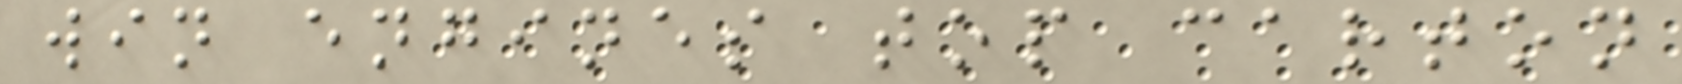win engines top carton
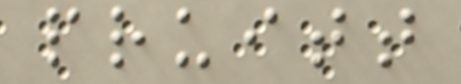pruitt
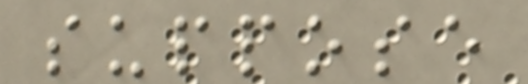suppose
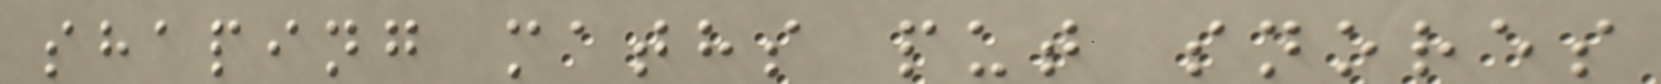shaping maths put snores
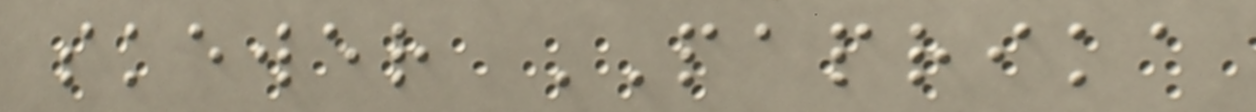skewer PAPRIKA
